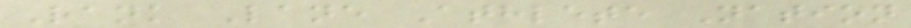Rank Lane Athlete Nation
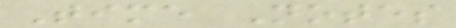Time Notes
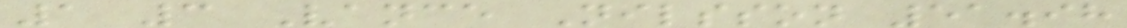1 3 Vance Nilsson 51.98
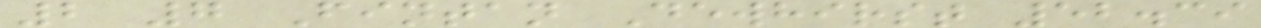2 7 Fintan Dewhirst 52.39
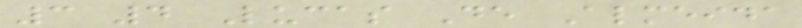3 4 Lucas De Almeida
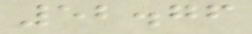52.76
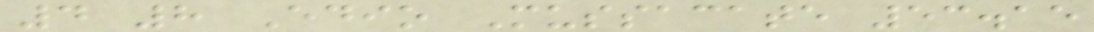4 8 Edio Mussacate 53.15
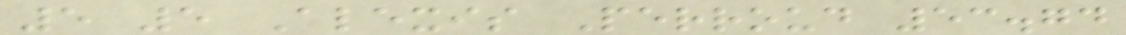5 5 Alexis Perroud 53.74
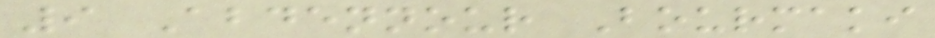9 Abdennour Bourmaki
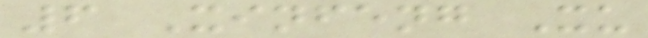6 Xinfeng Xu
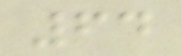64
